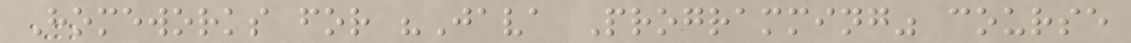Homeworks for "Java Programming" course
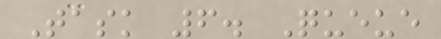Task 6. Queue
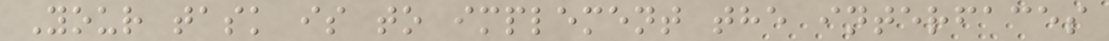Your task is to implement the interfaces
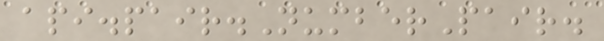api.pair.NumberPair.
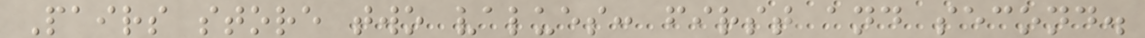Pairs store two values: first and second.
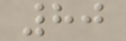80
